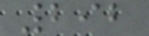292
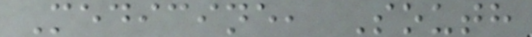Medicine, South
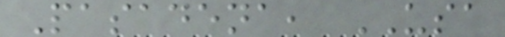Pasadena, USA
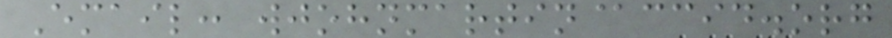Email: wjohnmartin@ccid.org
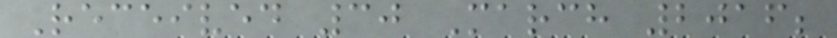Received 30 March 2016;
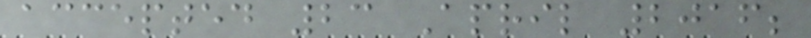accepted 23 April 2016;
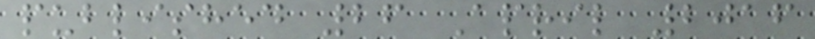published 26 April 2016
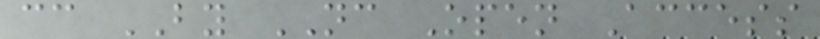cc BY NC Open Access
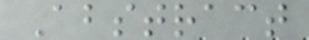Abstract
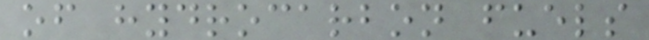of hydrocarbon fuels
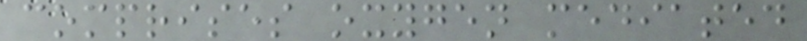comprises oxygen mediated
